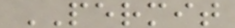PERMIT
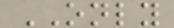ONLY
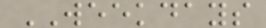WEEKDAYS
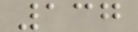137
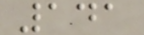141
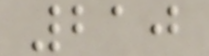210
